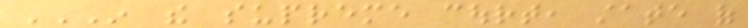IN THE SUPREME COURT, STATE OF
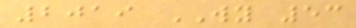2019 WY 53
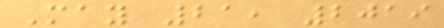May 21, 2019
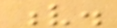v.
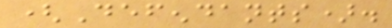(Defendants).
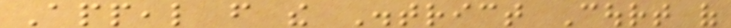Appeal from the District Court of
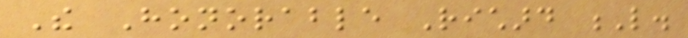The Honorable Richard L.
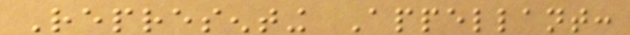Representing Appellant:
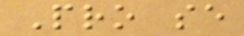Pro se
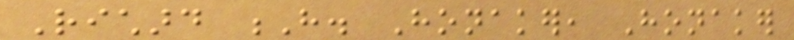Richard H. Honaker, Honaker
